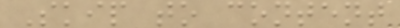Skip to content
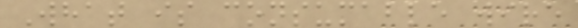What is consumable wire
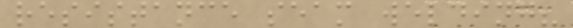resistance seam welding?
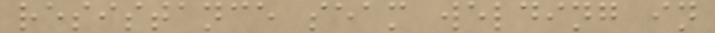resistance seam welding in
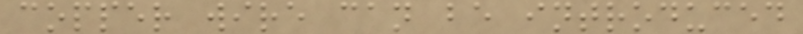copper wire can be introduced
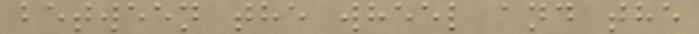between the wheel and the
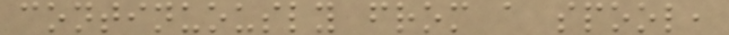continuously from a spool,
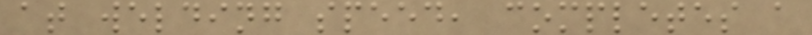at welding speed, completes a
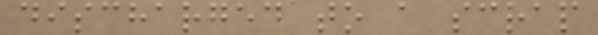discharged to a scrap
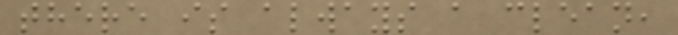there is always a clean,
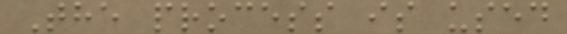The process is used
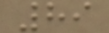89
